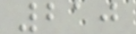210
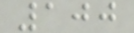100
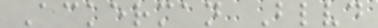Ackerman Blvd
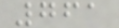761
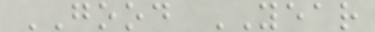GOOD YEAR
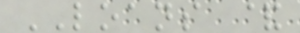LOANS &
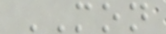MON
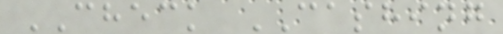CHECK CASHING
